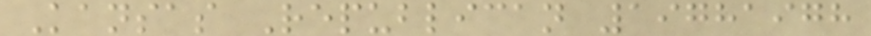Kansas Republican 19781978
